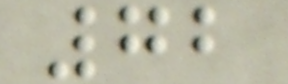72
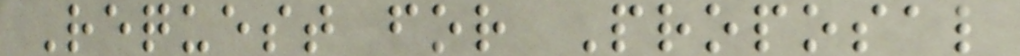Request for Proposal
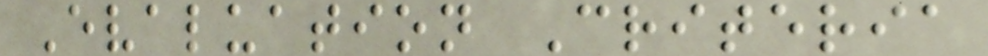Evaluation Criteria
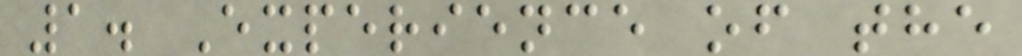1. Experience of the
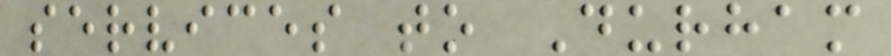services to Durham
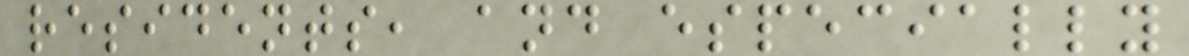residents, and especially
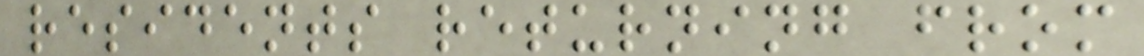residents returning from
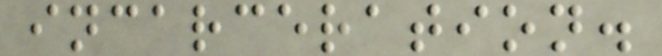incarceration.
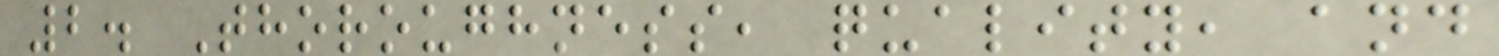2. Thoroughness, quality, and
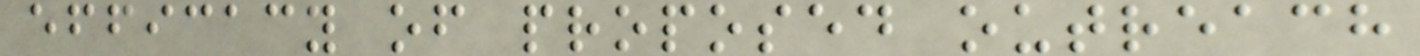efficacy of proposed outreach
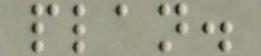plan.
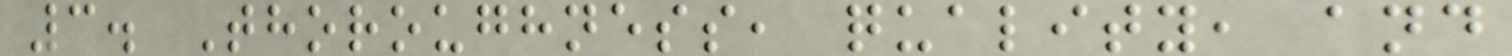3. Thoroughness, quality, and
